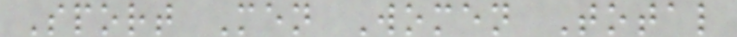Sport Men Women Total
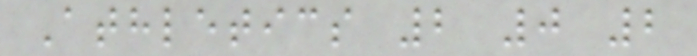Athletics 2 0 2
